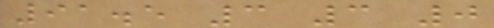91.5 3 3 0
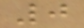0
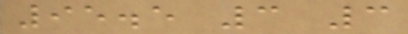95.5 3 3
